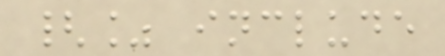{% include
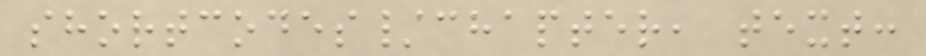shortcodes/chapter, text:
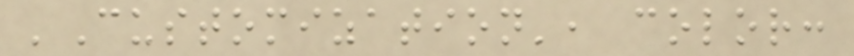'Customization', color:
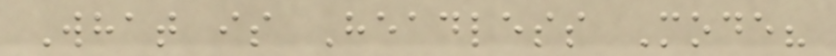What is Headless Mode?
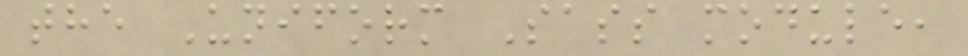the Uniform Sass module,
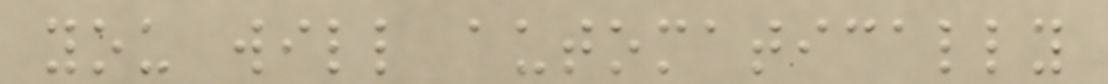you will automatically
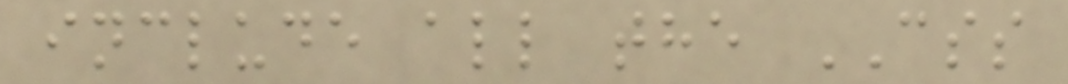include all the CSS
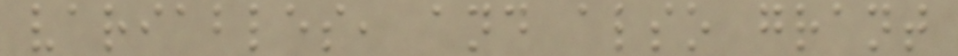variables, and also grant
